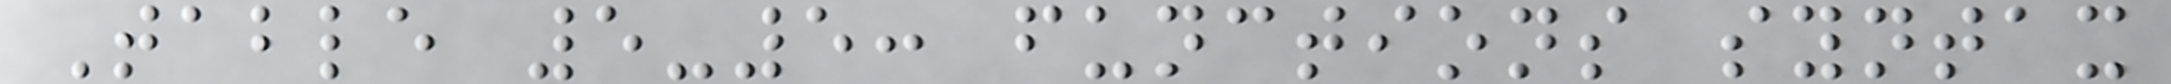Table 5-5: functions syntax
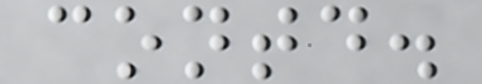contd.
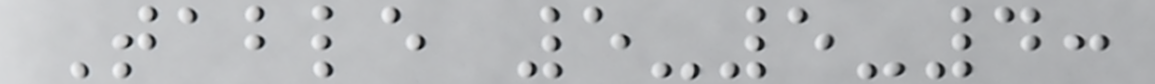Table 5-5-4:
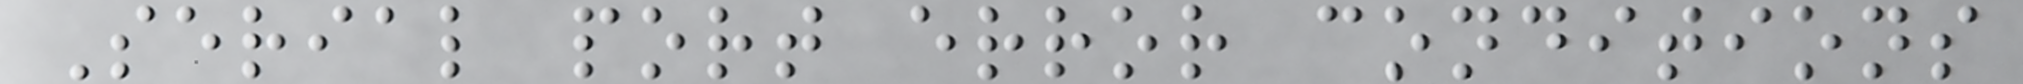Serial port error conditions
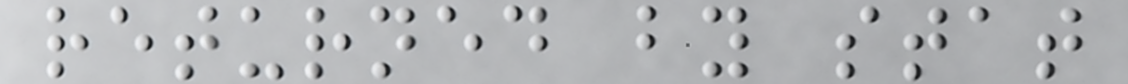returned by stat
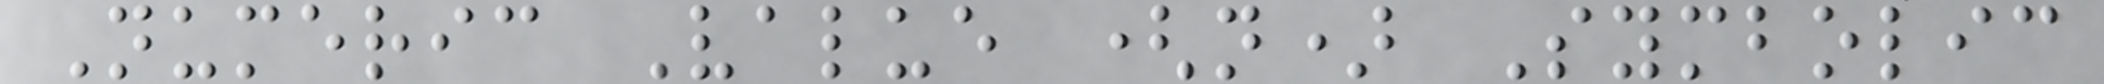Numeric Value (n) Symbolic
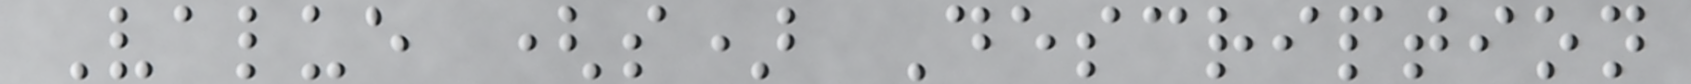Value (s) Description
